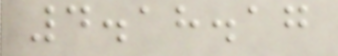4.18.17
